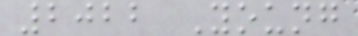2022 Young
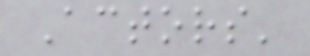Actors'
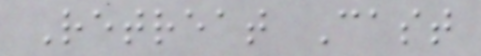Retreat Cast
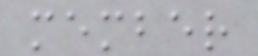member
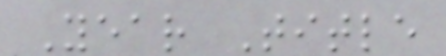Year Title
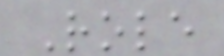Role
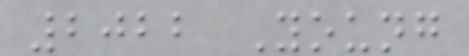2022 Young
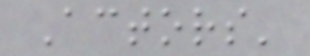Actors'
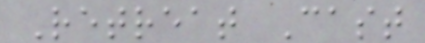Retreat Cast
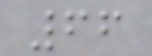66
